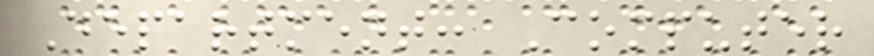Department: Computer
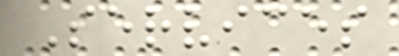Services
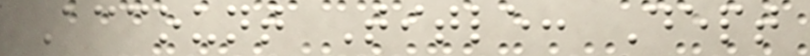Account Title: Dept
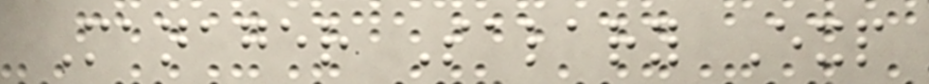Manager Salary Exp
